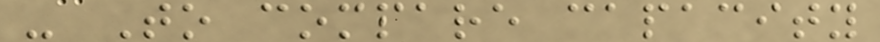- To compare capacity
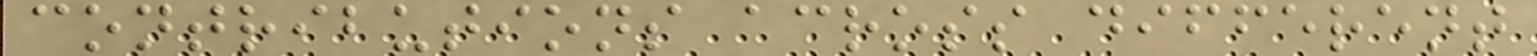contributions across different
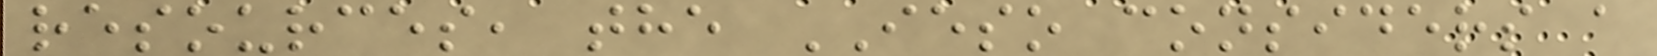resources, the IESO considers a
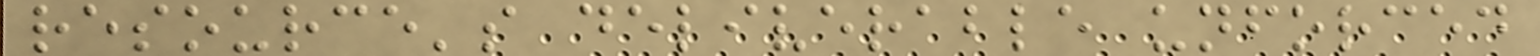resource's deliverable unforced
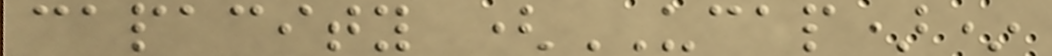capacity (UCAP)*
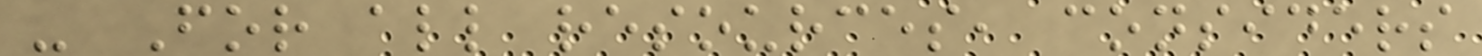- For all resources, considers
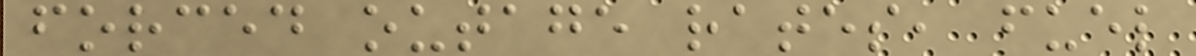forced outage rates, fuel
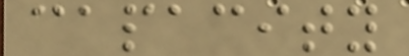capacity
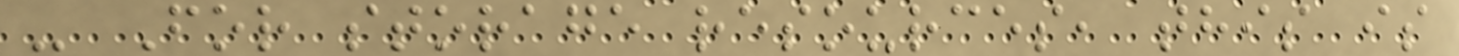- For storage resources, this is
